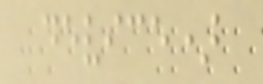device)
